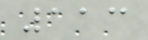113
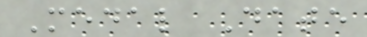Medal Date
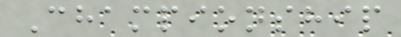Championship
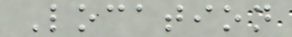Location
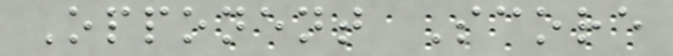Opponent Score
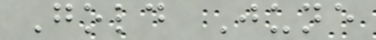Gold June
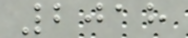2018
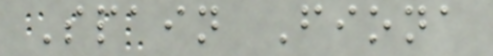Spain Fiona
